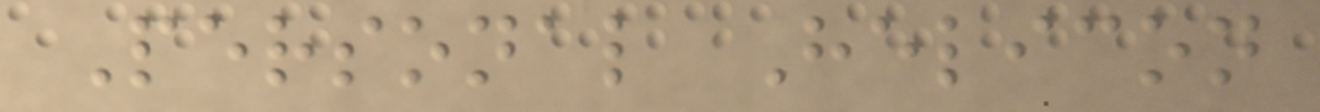Personal Helicon
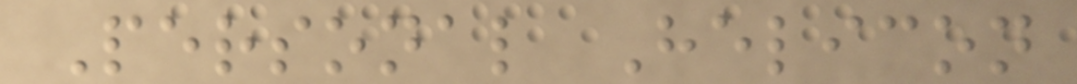Personal Helicon
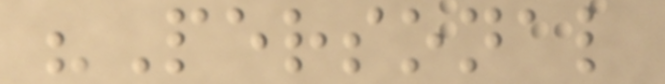"Personal
